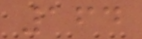164
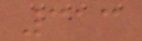313
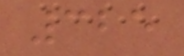325
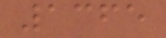1365
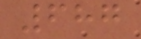687
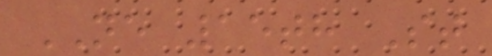NE 15th St
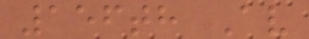156th Av
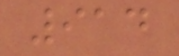914
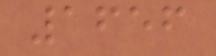1656
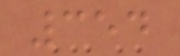354
